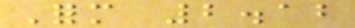Form 2.12
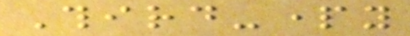Third-party
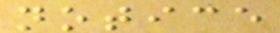notice
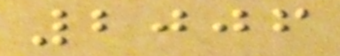2006
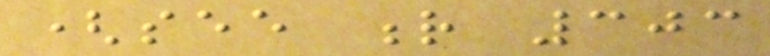(see r 303
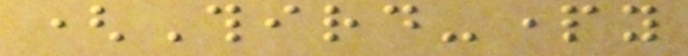(Third-party
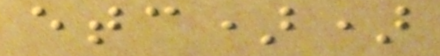etc))
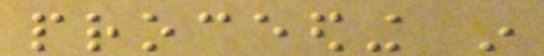proceeding in
